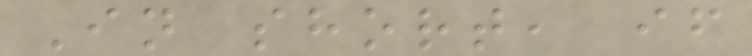In short, if
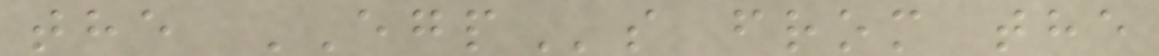the EGPs from the
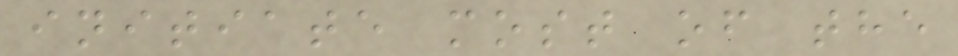initiate most of the
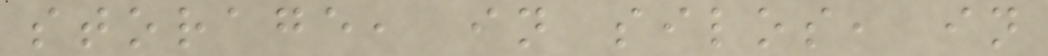storage, in silos, in
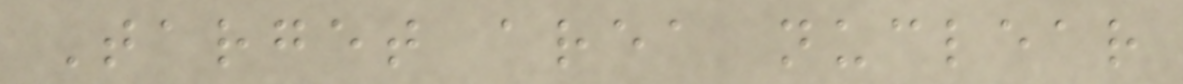Target area nuclear
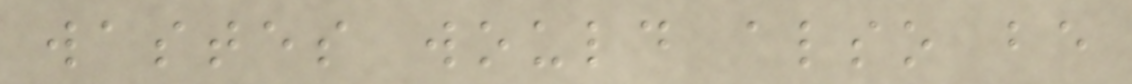wastes would also be
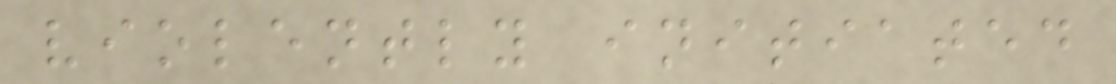violently initiated
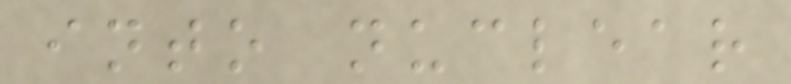into nuclear
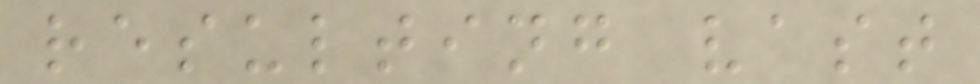resulting vast
